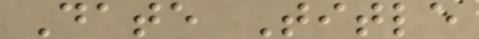Date Title
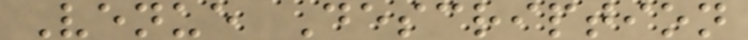Venue Description
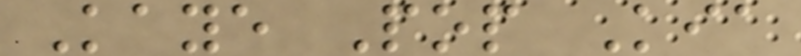Kaye Pop Kia
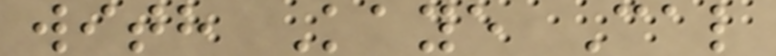with Kaye Cal
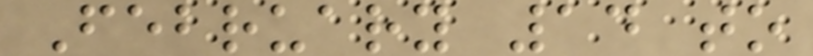February 14 to
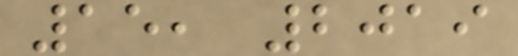15, 2019
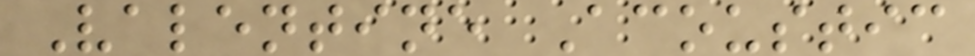Valentine Acoustic
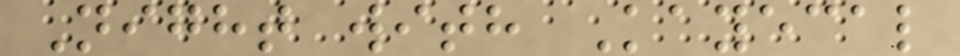Night with Kayecal
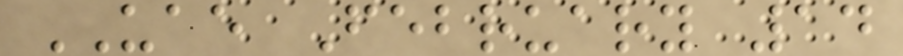UAE February 14
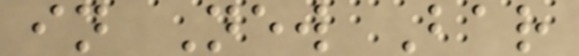in New Bar
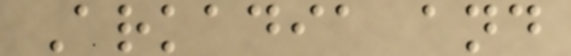Arkadia and
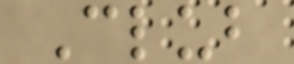Club
